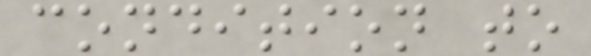condition to
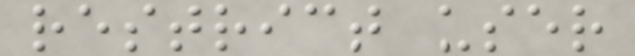restrict user
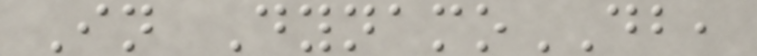In DynamoDB,
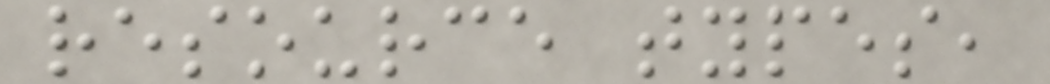resource types,
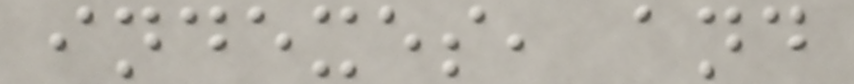indexes, and
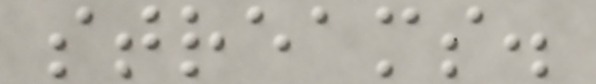streams.
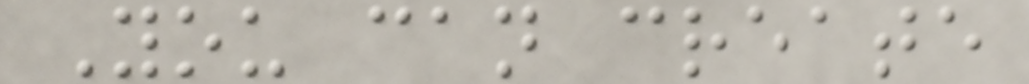You can create
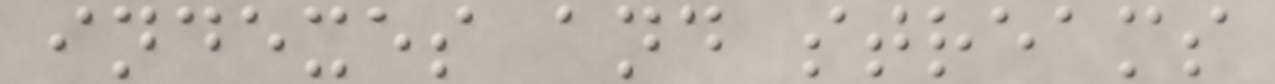indexes and streams
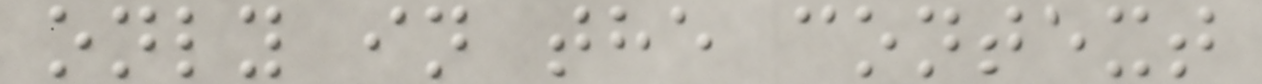only in the context
